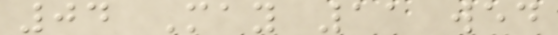04 May 11 wed
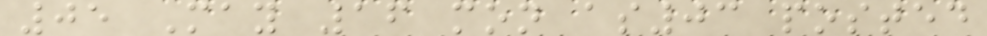05 May 16 mon as03 posted
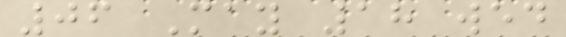06 May 18 wed
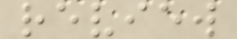review
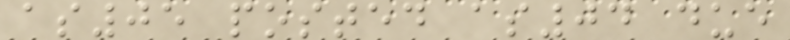as05 posted as04 due
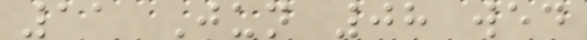11 Jun 08 wed
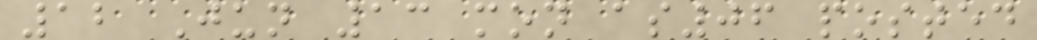12 Jun 13 mon as06 posted
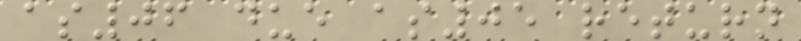as06 due as05 return
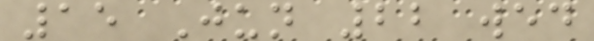15 Jun 22 wed
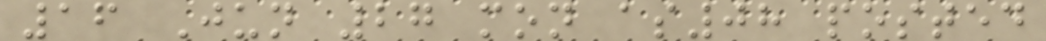16 Jun 27 mon as08 posted
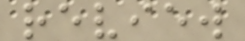review
